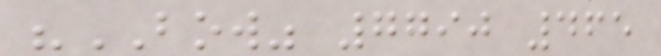"BOW" 7790 465
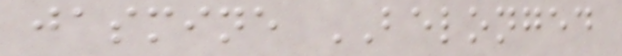jasmine BELONGED
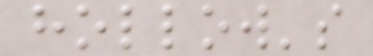hollow's
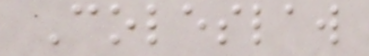Coleslaw
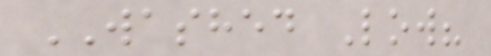WASHED Low?
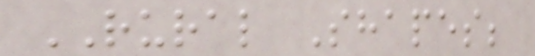RURAL Shapes;
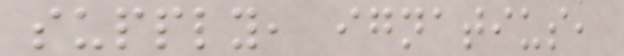supply, ignatius,
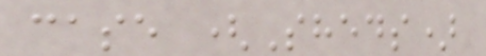case (Sheds)
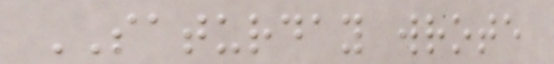SATURDAY wrote
